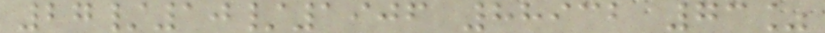27/10/1906 88932 73%
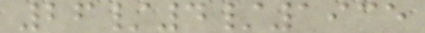26/4/1935
